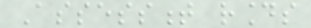Assessment rounds
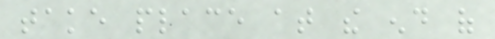take place at the end of
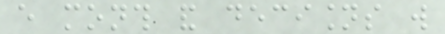every month and decisions will
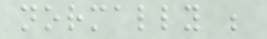normally be
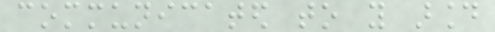communicated to you around
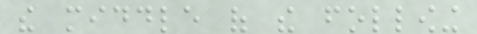the middle of the following
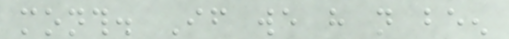month. If we have not been
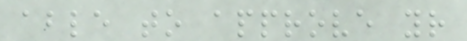able to approve your
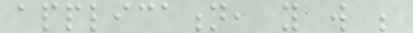application, you will be
